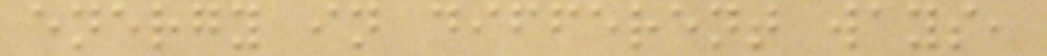energy in different ways,
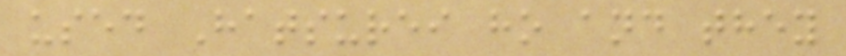used Hatsurei ho and they
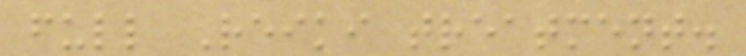full Reiki treatment.
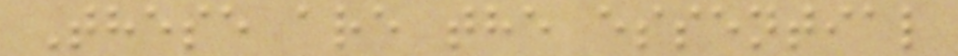These are the essential
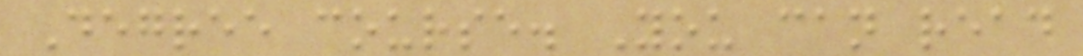Degree course. You can read
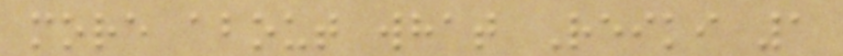more about what Reiki 1
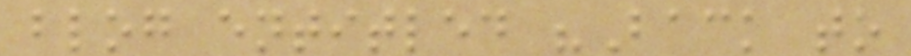blog entitled "Back to
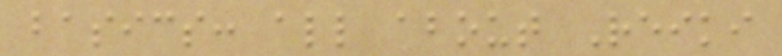basics: all about Reiki
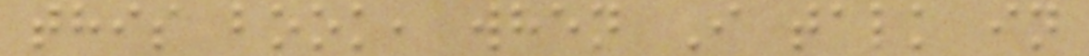this book, when I talk in
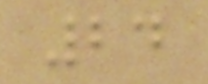24
